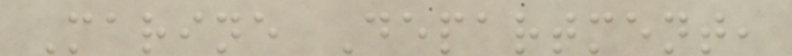Marine Department,
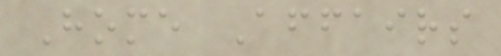Home Affairs
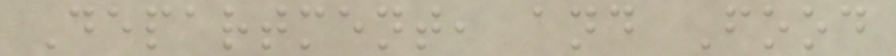Department, and Food
